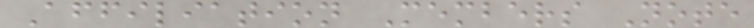Affiliation Members Note
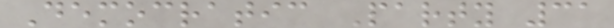Democratic Party 31
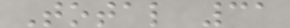Total 31
